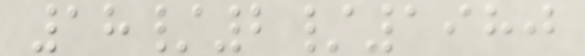18/2/1980
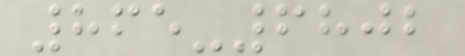865-6802
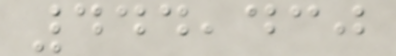444,430
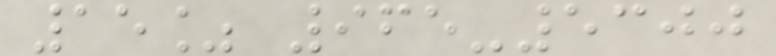15% 965-5300
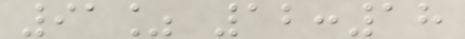91% 12:18
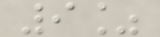9%
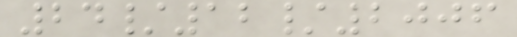24/12/2006
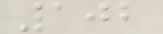102
